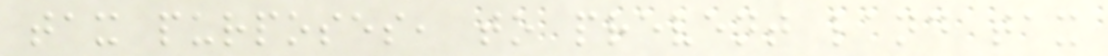tax purposes, to prevent land tax
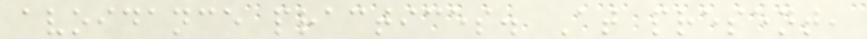avoidance practices. At present,
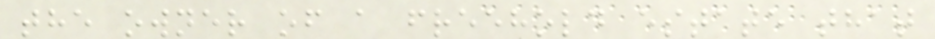the owner of a freehold estate that
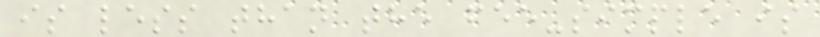is less than the fee-simple is
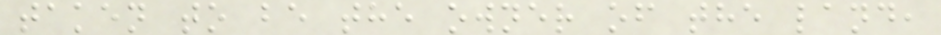taken to be the owner of the land,
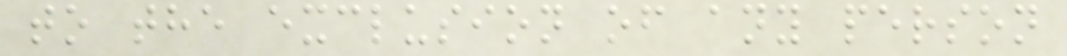to the exclusion of any person
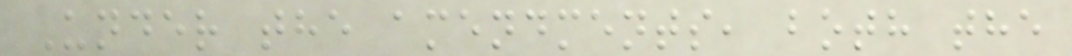Under the amendments, both the
